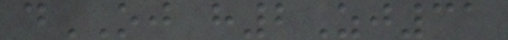dOJ h2Zj31
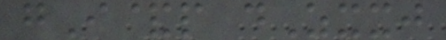gI&p dZxxj
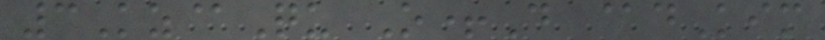3Kz@Qu O+D @dKim
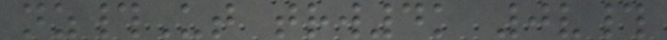nz#Ut trw4k 0v#
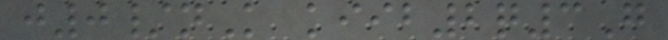j0/nK kiib2q3G
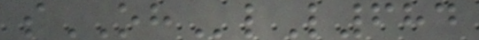sOHlL684
